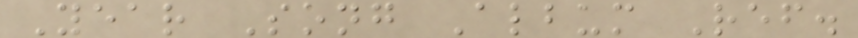Year Song Album Ref.
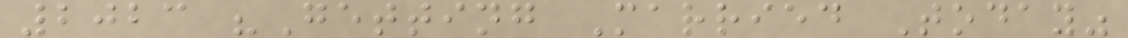2023 "Getting Married Today"
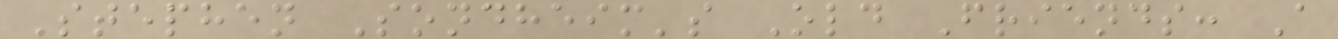Stephen Sondheim's Old Friends: A
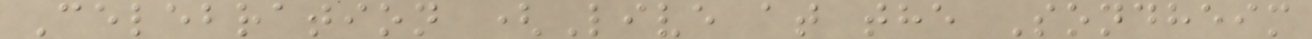Celebration (Live at the Sondheim
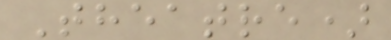Theatre)
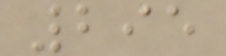295
